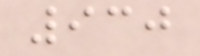930
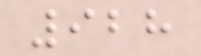928
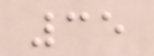35
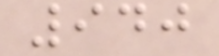940
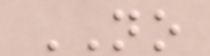NO
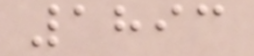1893
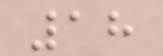18
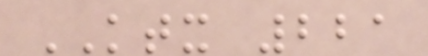KTX 221
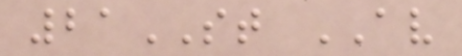21ST AV
